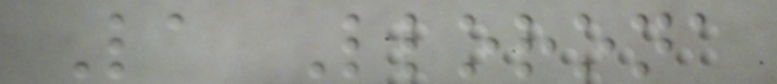La Llorona
